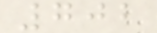702
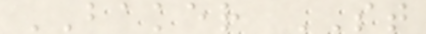BAKER ST
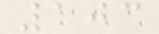103
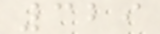329
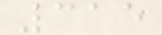315
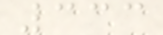333
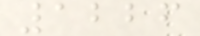1226
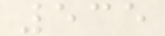535
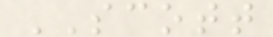SCOTT
